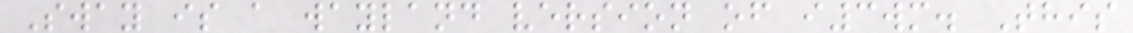Sway is a wayland version of i3wm. This
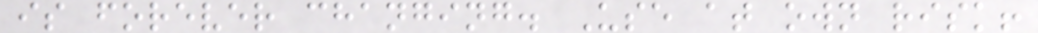is forever changing. Use at own risk!
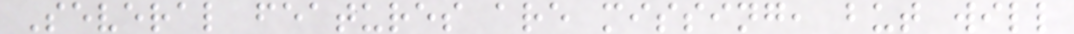Several features are missing, but will
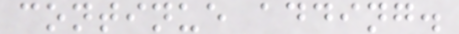continue adding.
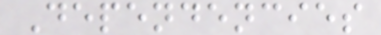Dependencies
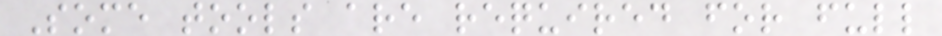Some tools are required for full
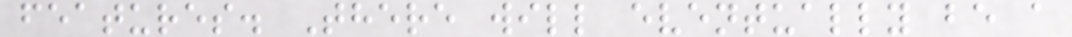features. There will eventually be a
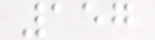157
